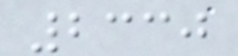2330
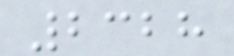2328
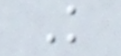K
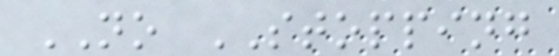NO STOPPING
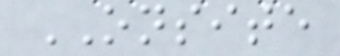ONSITE
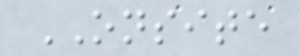ONSITE
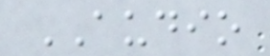AUDIO
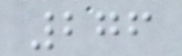276
